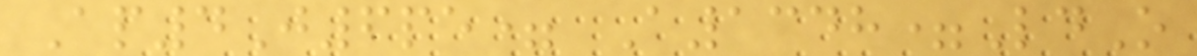Ap4J6pe= A1348=LdO
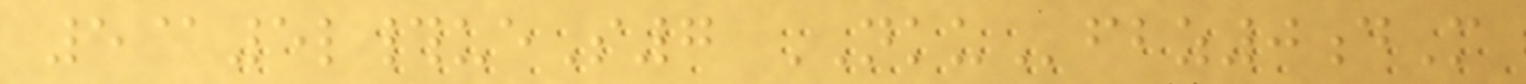5@5l#ueS7 NKUfbz0dM
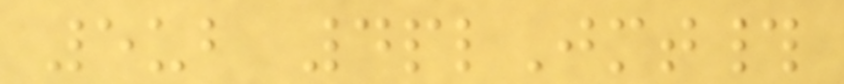5ub 4plJmt#
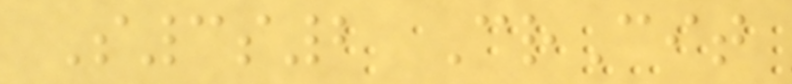S3s2 CrCit
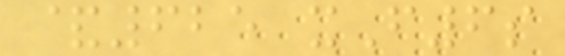&625 xF6s
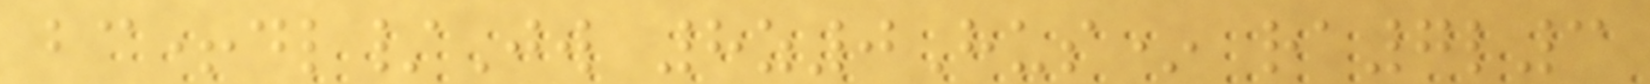bc+dl/Jw 8z0Hus* ra7l3
